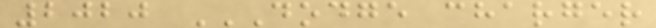2020 DODGE CHARGER
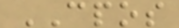CPOS
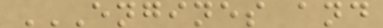ENGINES AND
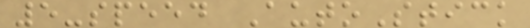5-speed AutoStick
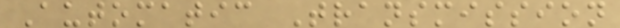Automatic Transmission
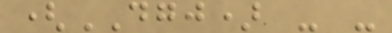(DGJ) - -
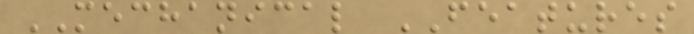MECHANICAL FEATURES
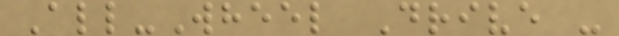All-Wheel Drive -
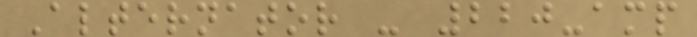Alternator - 220-amp
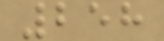258
